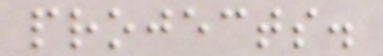projects.
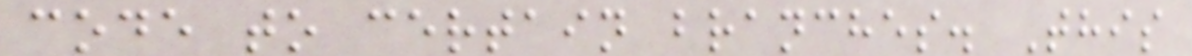code to certain branches. This
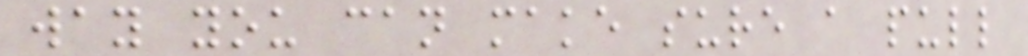way you can make sure a pull
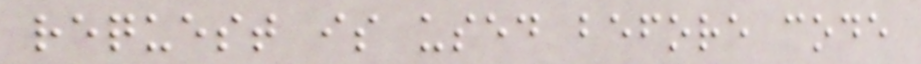request is used before code
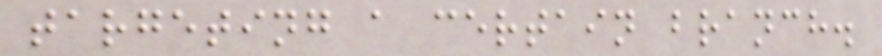targeting a certain branch.
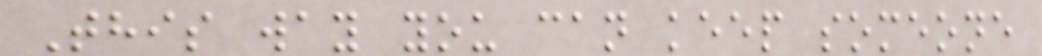This way you can keep someone
